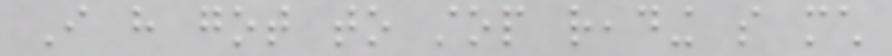I have got to stop reading so much
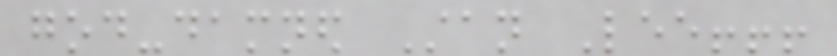god-damned Stan Lee!!!
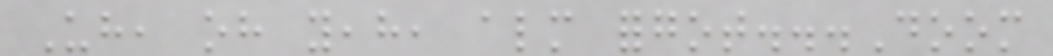Uh, oh yeah, almost forgot...Doom
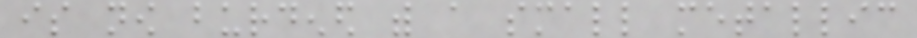is now burdened with a small metallic
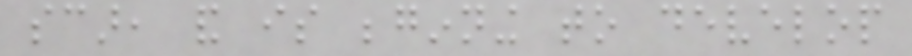scar, and is beginning to develop
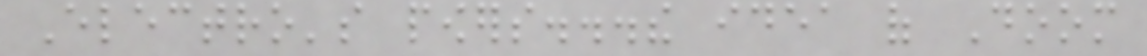Electro's powers...the idea of Doom
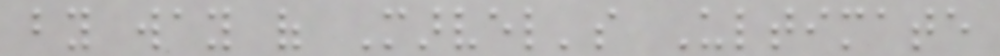by way of Marvel's Ultimate
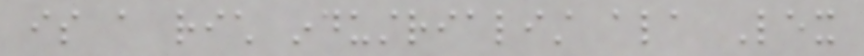is a rich industrialist ala Lex
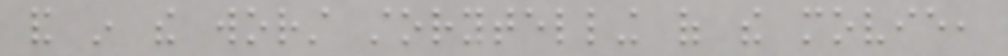and in the worst storytelling of the movie,
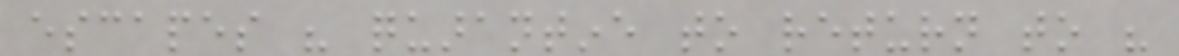escapes his quarantine to return to his
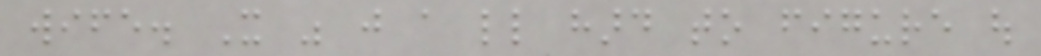wife. It was just a little hard to figure out
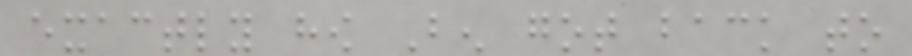exactly how Ben got back to
